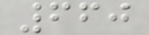660
